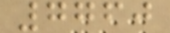7760
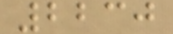2230
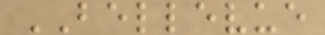BELLEVUE
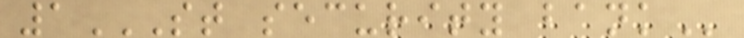1ST SECURITY BANK
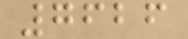7626
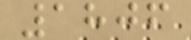1806
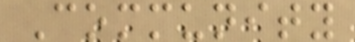Community
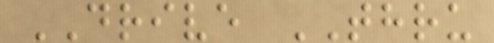DRIVE THRU
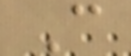C
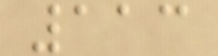113
